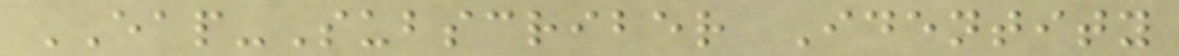EAP-Subscriber Identity
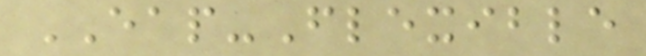EAP-Flexible
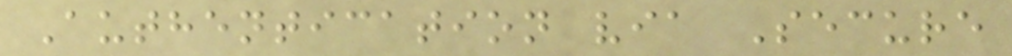Authentication via Secure
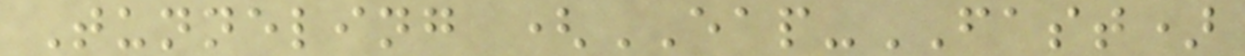Tunneling (EAP-FAST)
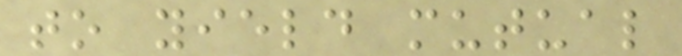to yield mutual
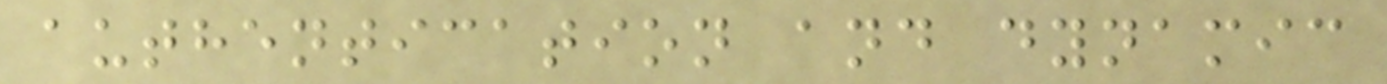authentication and dynamic
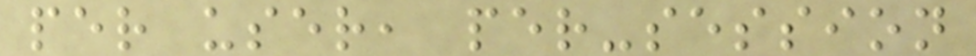per user, per-session
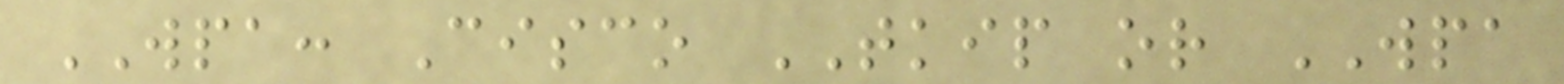WPA: Cisco TKIP or WPA
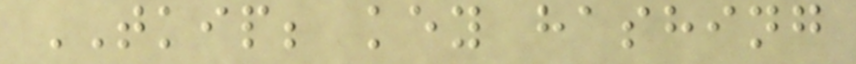TKIP; key hashing
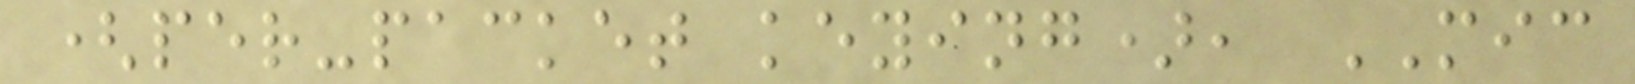(per-packet keying), MIC
